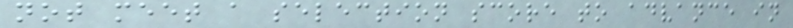not meet a selection score to advance in
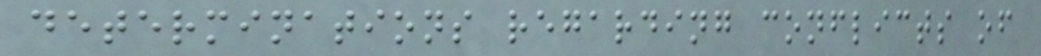determinations regarding conflicts of
